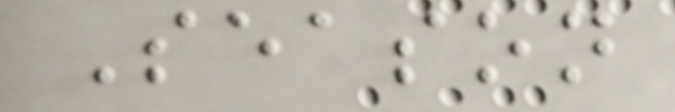Season
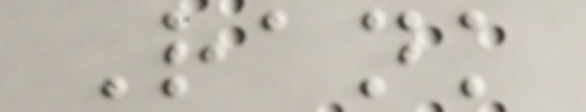Rank
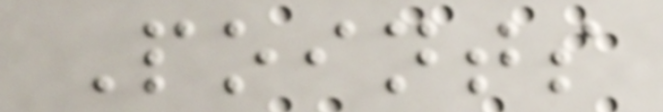Points
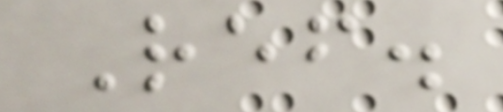Ref.
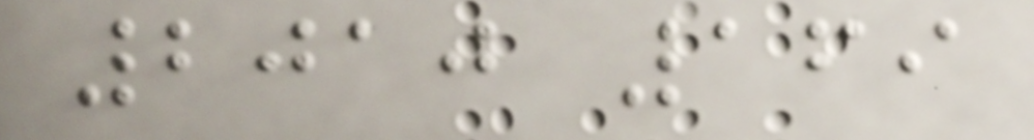2010 169
